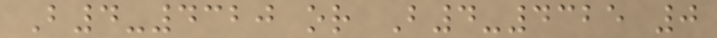B4-4320 or B4-4325 0
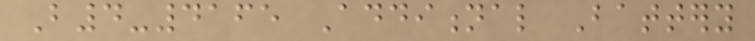B4-4165 Additional Battery
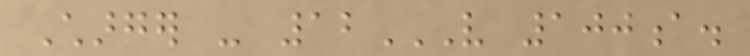Charger - 12V 100A.
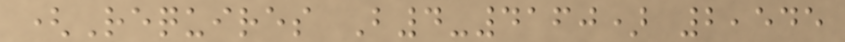(Requires B4-4160) 2,545
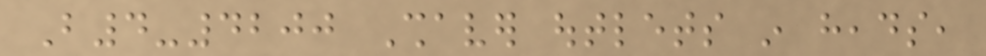B4-4200 Shaver outlets in heads,
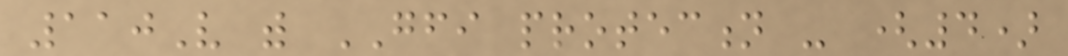110V with GFI protection - (4)
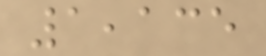1,135
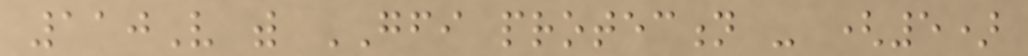110V with GFI protection - (5)
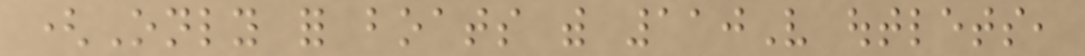(Only for boats with 110V outlets,
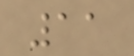11
